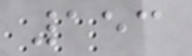153
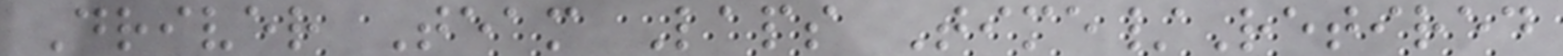Driver Team Laps Time/Retired
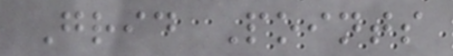Grid Points
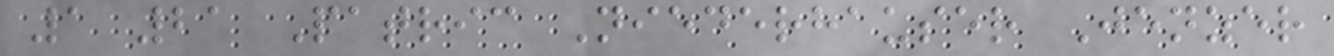1 21 Patric Niederhauser Jenzer
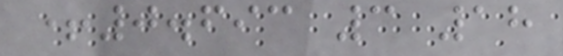+0.693 3 18
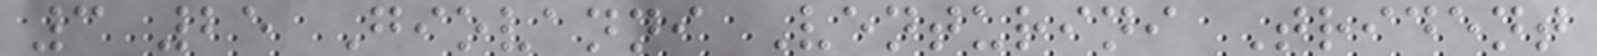3 25 Giovanni Venturini Trident
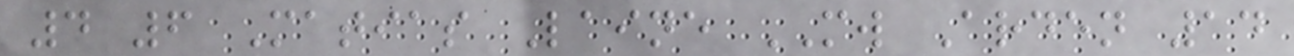4 6 Matias Laine MW Arden 14
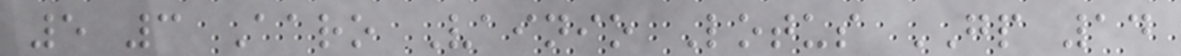5 3 Aaro Vainio Lotus GP 14
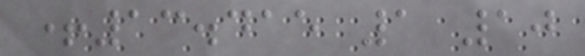+13.415 1 10
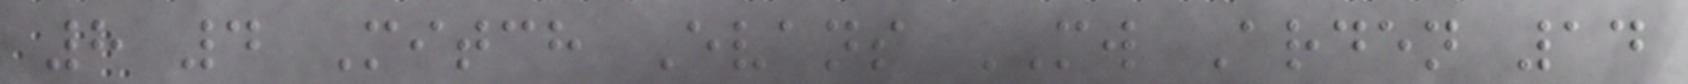8 4 Mitch Evans MW Arden 14
